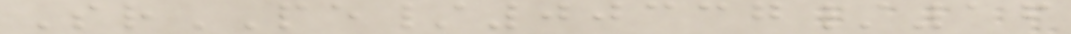SrPE/00337/16
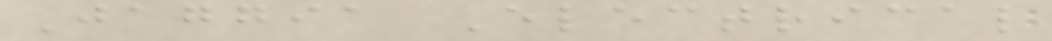Jaggia Electrical
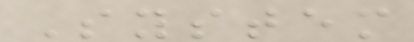System
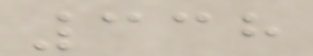338
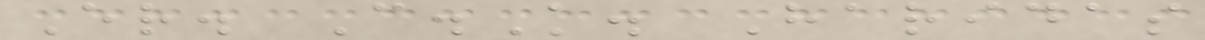Er. C.K. Haridas
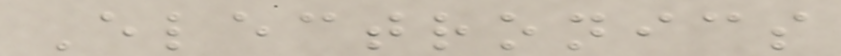Electronics
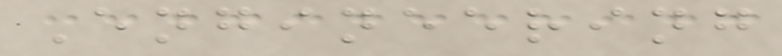Engineering
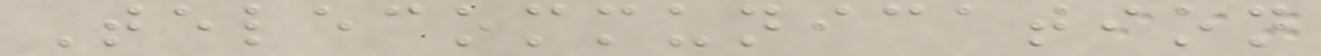Telecommunication
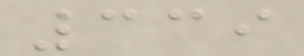339
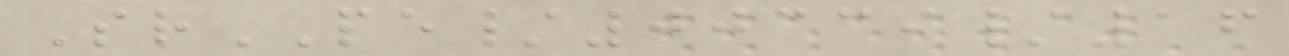SrPE/00339/16
